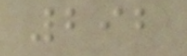292
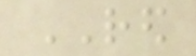RED
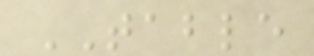TABLE
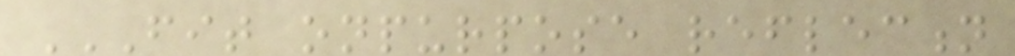FIT ONPURPOSE REFLECTION
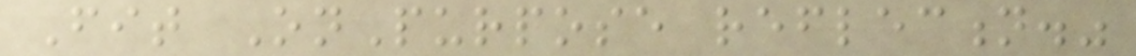Fit OnPurpose reflection."
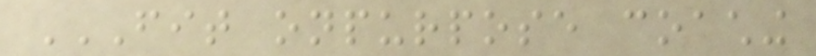FIT ONPURPOSE COACHING
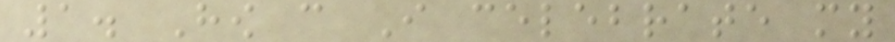1. How can I celebrate my
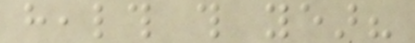health this year?
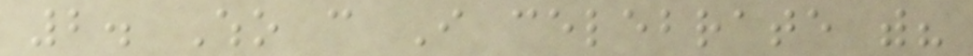2. Who can I celebrate with?
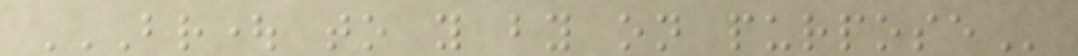BROUGHT TO YOU BY ON PURPOSE
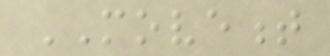MOVEMENT
